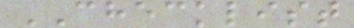CHECKLIST
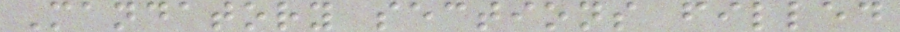Mandatory sections filled
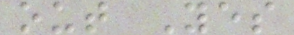out Yes
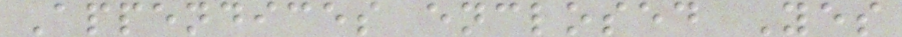Appendices enclosed Yes
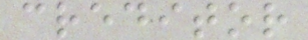creditor
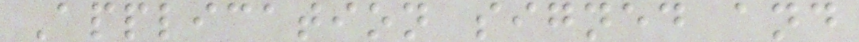Application signed and
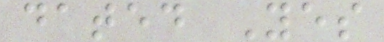dated Yes
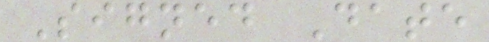Signed Date
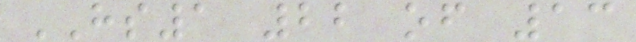HS1 22 of 13
